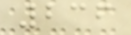236
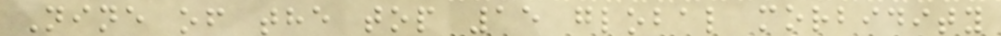Nine of the top 15 global morbidity
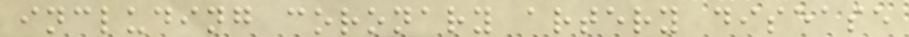including coronary artery disease
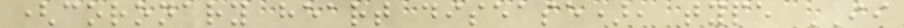(coronary heart disease), type II
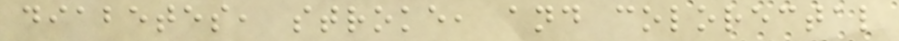diabetes, stroke, and colorectal
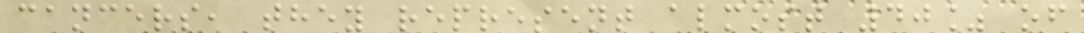cancers, they represent almost 40% of
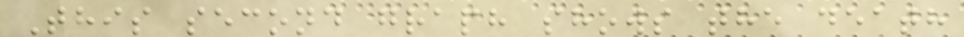This second graph shows the death
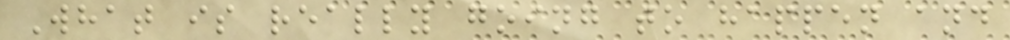What is really going to happen and
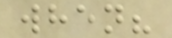when?
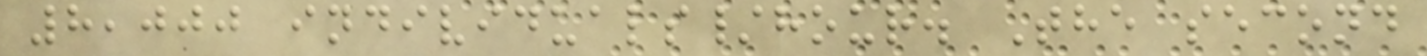8,000 individuals/hour. The second
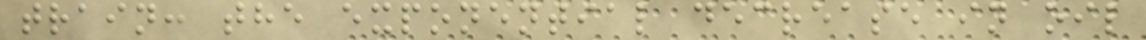train: the exponential decrease in oil
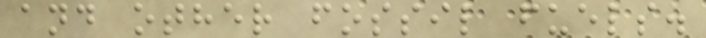and other fossil fuels.
